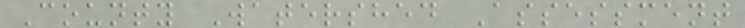County Watershed Assessment
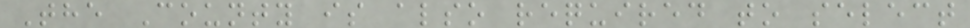The County is also required to select
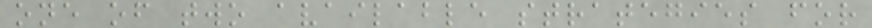one of two available strategies for
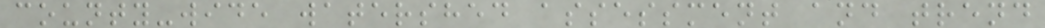county-wide watershed assessment and trend
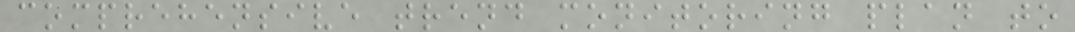comprehensive trend monitoring plan to
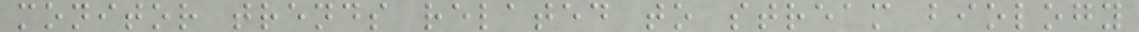monitor trends related to stream biology
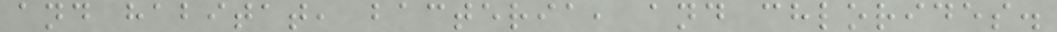and habitat, bacteria, and chlorides.
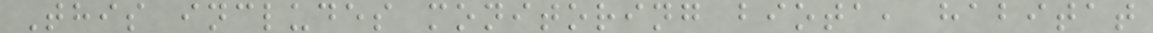This includes monitoring biota, habitat
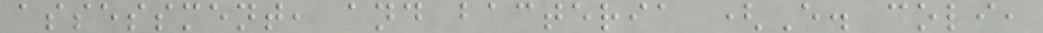assessment, and bacteria (E. coli,
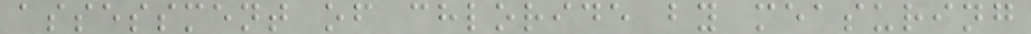assessment of chloride by measuring
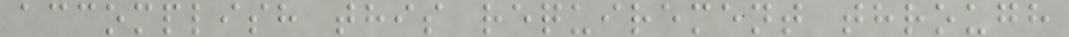accomplish this requirement through
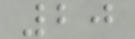20
